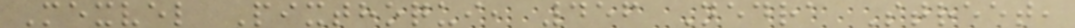Mexvel Pixthoqui, 456 Nedra Street,
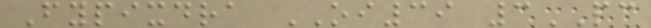Fypixdra OI39 3PC
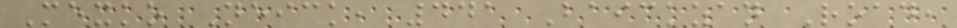Mexko Neick, 441 Baickzan Road,
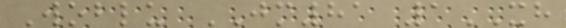Woblu JM81 1XH
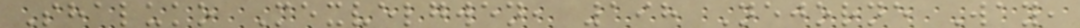Shaluko Mexvelgwen, 198 Nejorne Way,
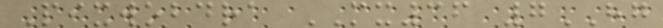Pixwobdra MX36 7HG
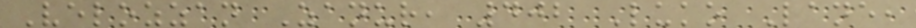Velozzan Zanur, 402 Luko Lane,
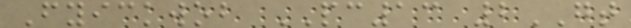Fyickwob PC13 2GT
